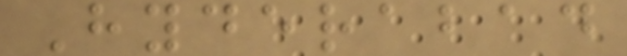Hyderabad
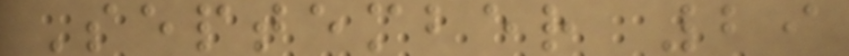September 29
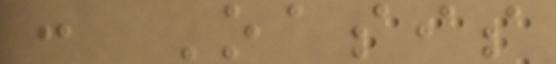: Oasis
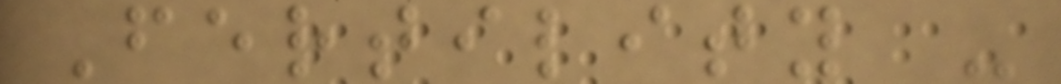Fertility -
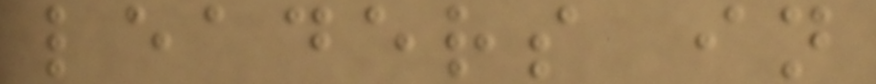leaders in
